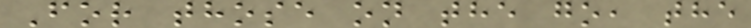For those on the go, the
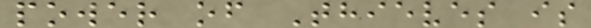power of Thieves is
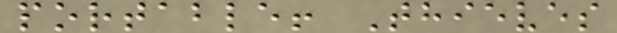portable! Thieves
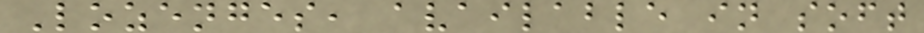Lozenges, available in soft
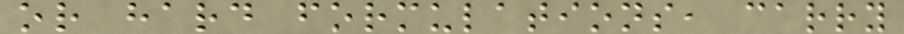or hard formulations, carry
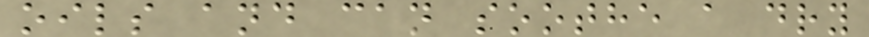oils and can soothe a dry
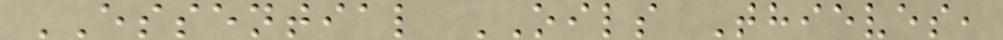ESSENTIAL OILS Thieves,
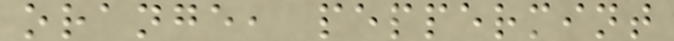orange, peppermint
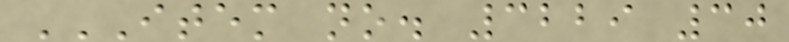ITEM NO. 3229 30
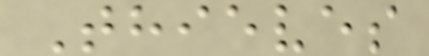Thieves
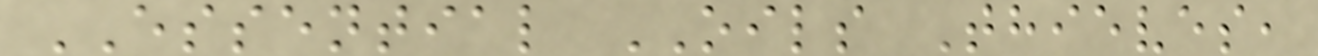ESSENTIAL OILS Thieves,
